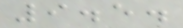9.5.
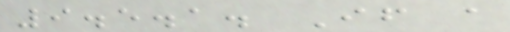9.5.1. If a
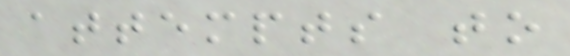attempts to
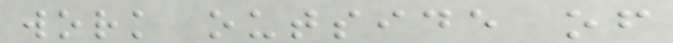work outside of
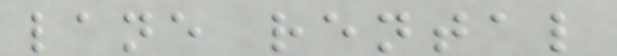lane rental
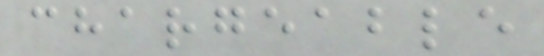chargeable
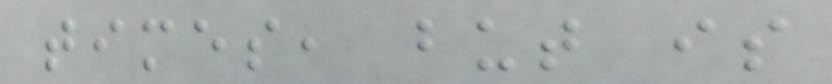times, but is
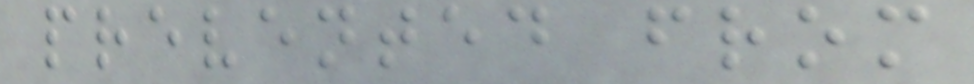prevented from
